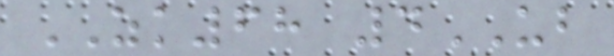ZK68 4UB
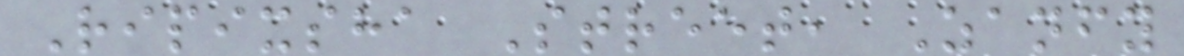Ripixsha Street, Zanfy
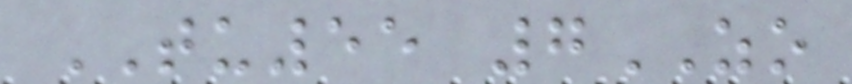TU55 7ZO
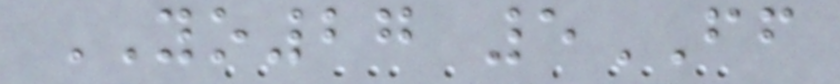YO27 5FF
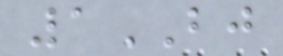1BJ
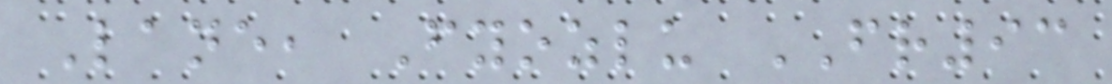Lane, Fyozlu FR93
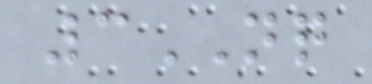3NQ
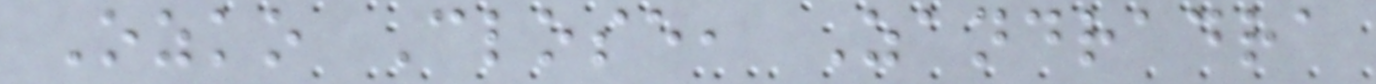Ozko Close, Zandradra
